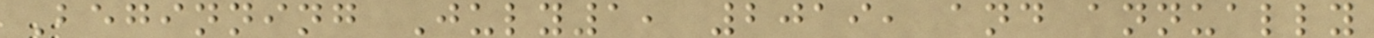Beginning July1, 2019, and annually
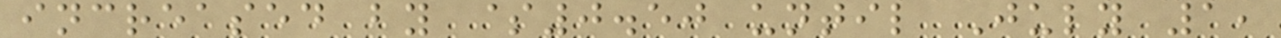increased by $0.50 until July 1,
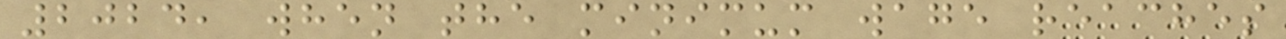2024, when the minimum wage reaches
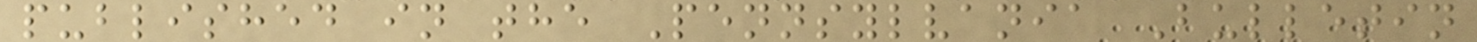published in the Pennsylvania Bulletin
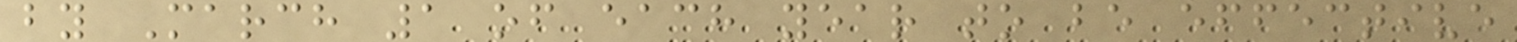by March 1 of each year to be effective
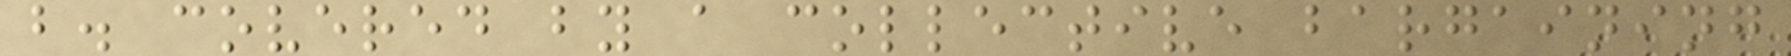b. covered by a collective bargaining
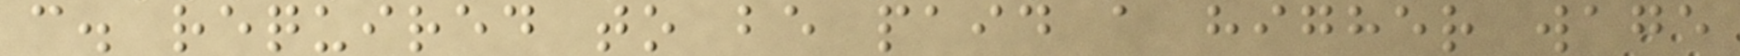c. required to be paid a higher wage
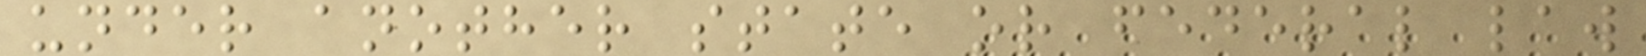under another state or federal law
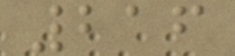216
